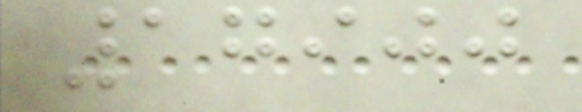17900
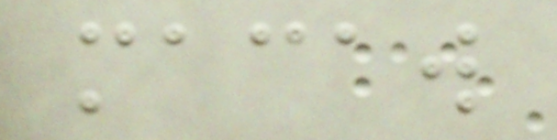macaw
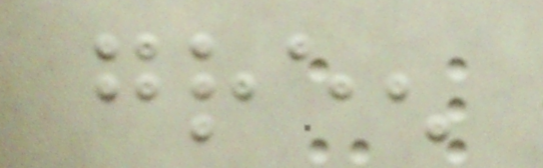green
